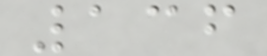136
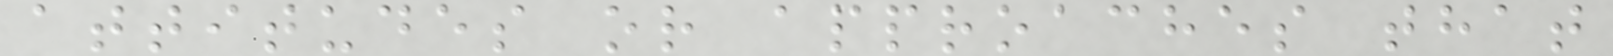attitudes or approaches that
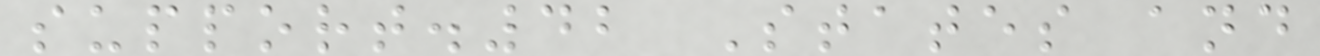support.42 States and
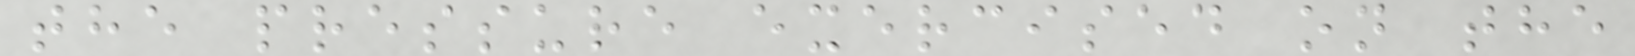the pressure exercised on the
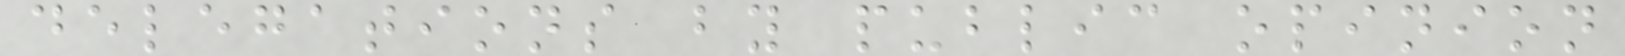delegations by public opinion
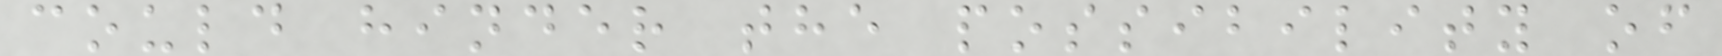could hinder the possibility of
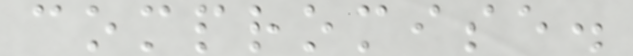compromise.
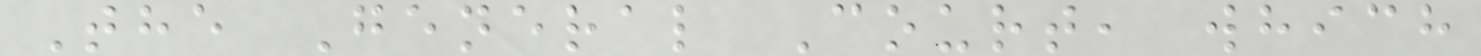The General Court, which
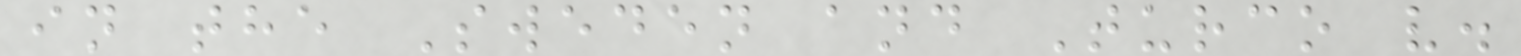in the Sweden and Turco v.
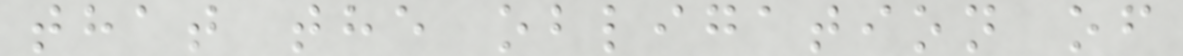that the obligation of
